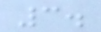3.
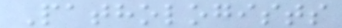Pathologists
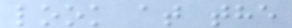look at the
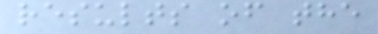results of the
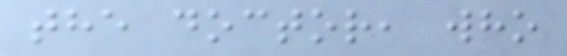the doctor, who
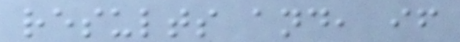results and, if
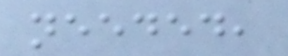needed,
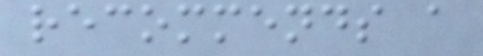recommends a
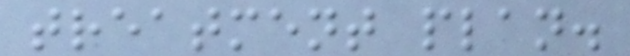treatment plan.
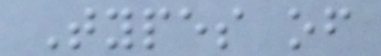Types of
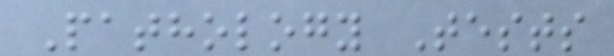Pathology Tests
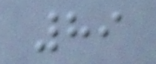89
